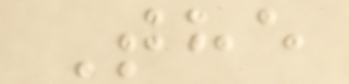The
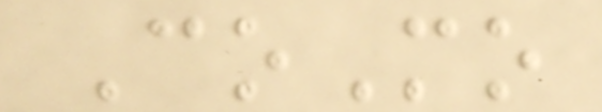CoMo
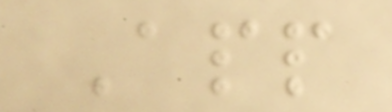App
